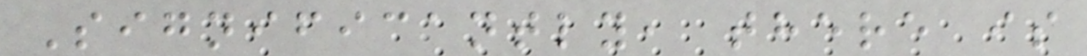Significantly, there is
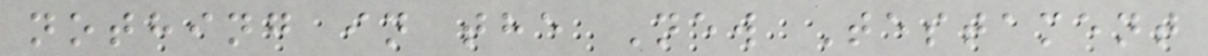nothing in the New Testament
